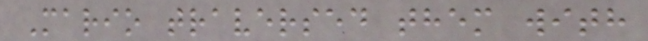Mario traversed them with
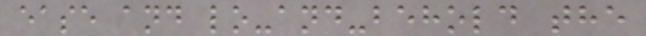ease and lo-and-behold the
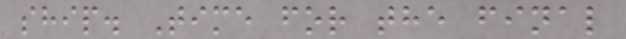ship. Time for the final
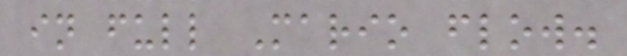in full Mario flow.
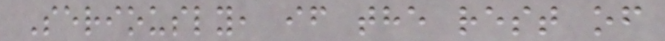Seriously, if the rest of
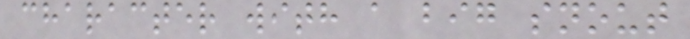character with a big snout
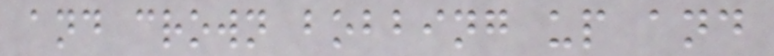and crown bobbing up and
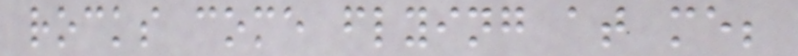rocks come flying at me;
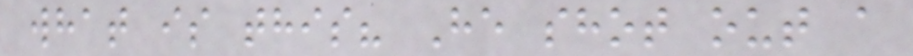what is this? He shot out a
